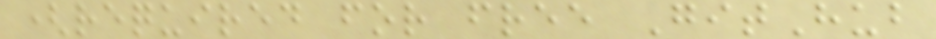(required for free GitHub
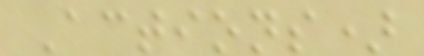Actions)
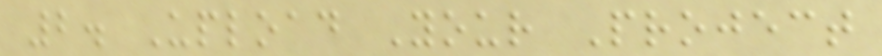2. Upload Your Project
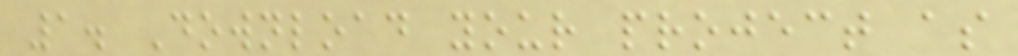1. Download your project as
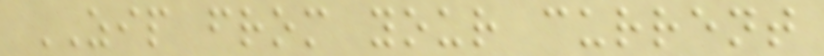ZIP from your current
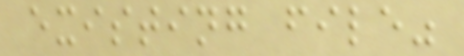existing file"
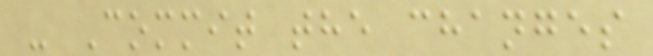- Commit the changes
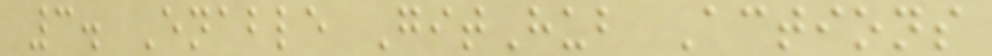3. Enable GitHub Actions
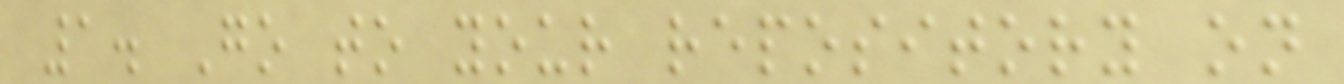1. Go to your repository on
